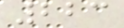223
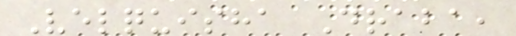Velquisha Draba,
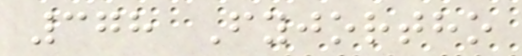378 Fyjortho
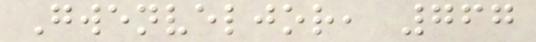Gwenveljor, 767
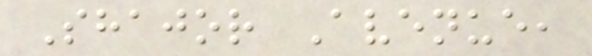Shajor Avenue,
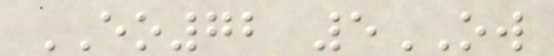EO72 5OW
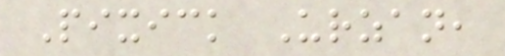Pixick Urzan,
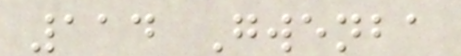114 Gwenba
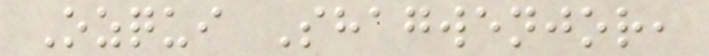Ozqui Shagwenjor,
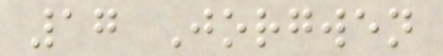17 Jorgwen
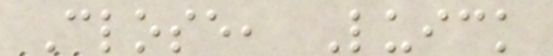Close, Luick
